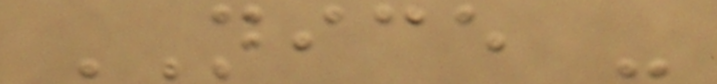NICE -
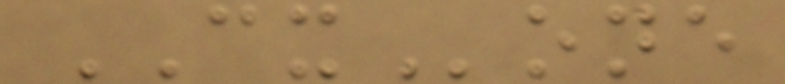CXone
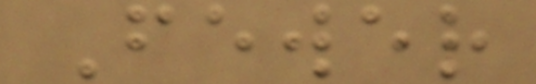Fewer
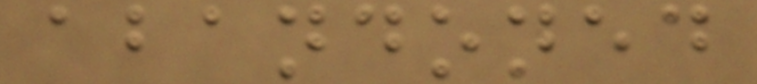abandoned
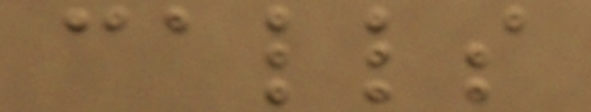calls
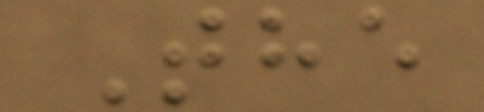The
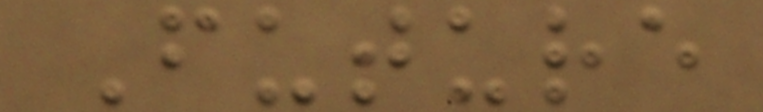Future
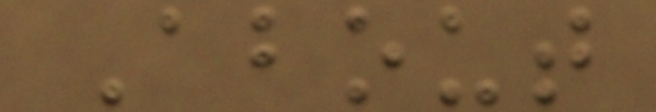About
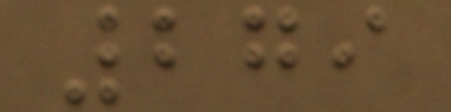279
